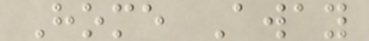Home Away
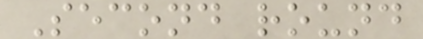Second round
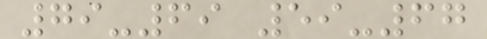79-69 59-67
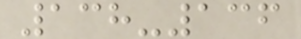138-136
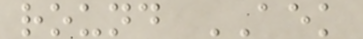round AEK
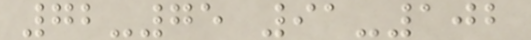72-75 91-102
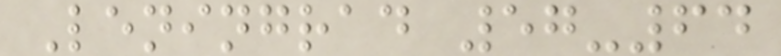Leningrad 57-64
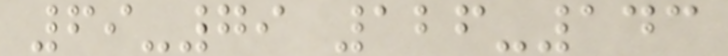69-79 126-143
